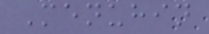Menuhin
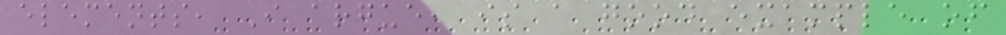elements, I argue, is a good example of
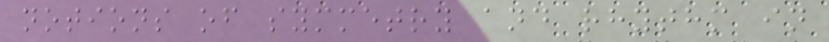notions of symmetry and rhythm in
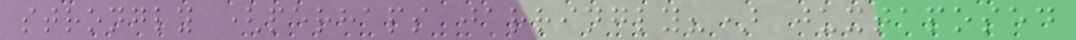strongly (perhaps jarringly?) juxtaposed
